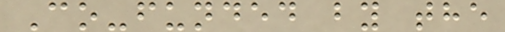Co-funded by the
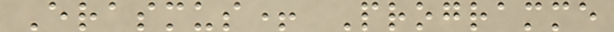Erasmus+ Programme
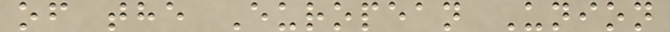of the European Union
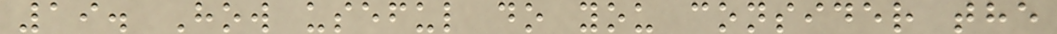19. How useful do you consider the
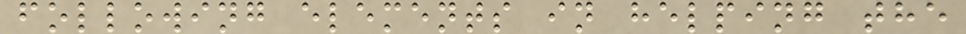following elements in helping the
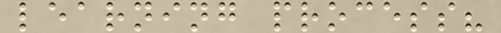learning process?
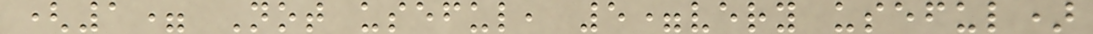(1= Not useful, 5=very useful)
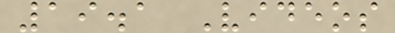19.1 Videos
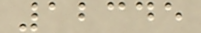12345
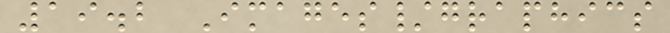19.2 Images/graphics
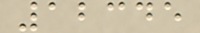12345
